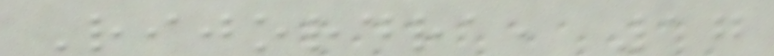Rijordra, 17
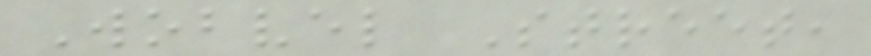Wobvel Street,
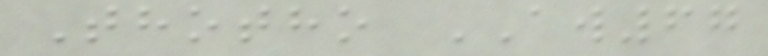Thotho AW67
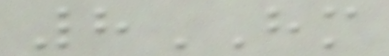8HM
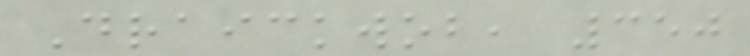Draickwob, 350
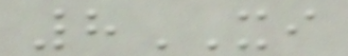8XI
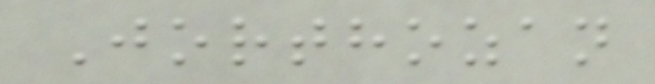Jorthozan
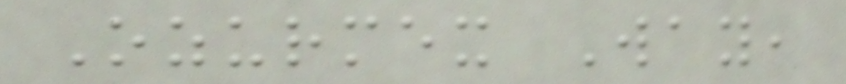Ozurmex Way,
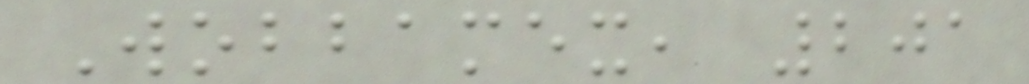Wobbamex, 201
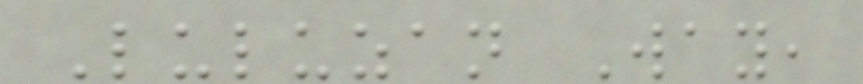Luluzan Way,
